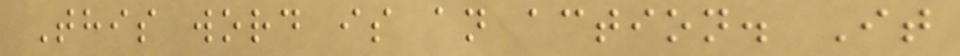This word is an action. It
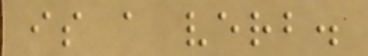is a verb.
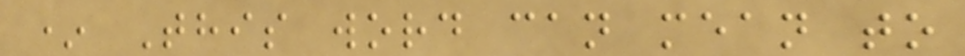* This word can mean to
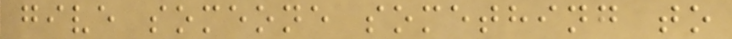give someone something to
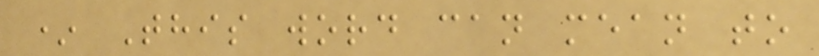* This word can mean to
